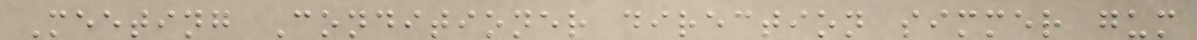Meeting Conditioner direction simmer gum
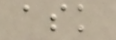ask
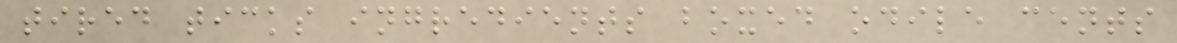tired ticks ingredients boxed odile cents
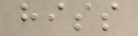hiss
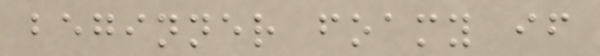beginner foamy if
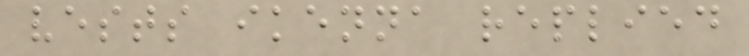vests ikenna replied
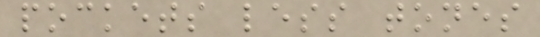pockets less tones
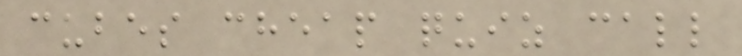cubes cheap quiz call
